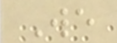We
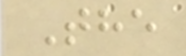The
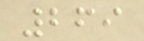269
